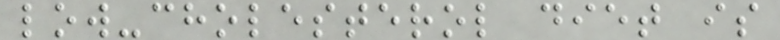low-cholesterol diet is
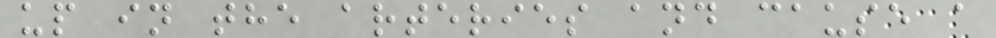up in the arteries and cause a
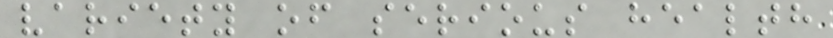variety of serious health
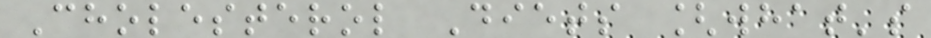Cholesterol Diets [what's
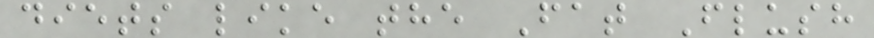diets like the Fat Flush
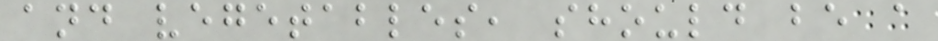and vegetables, should be a
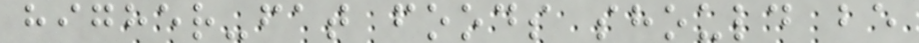higher-fat foods should be
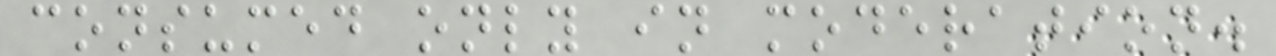consumed only in moderation.
